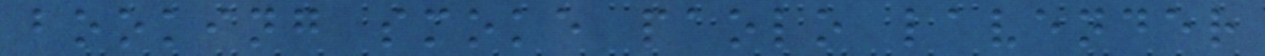booking smoke paolo lavender
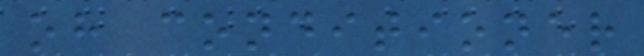oh conditioner
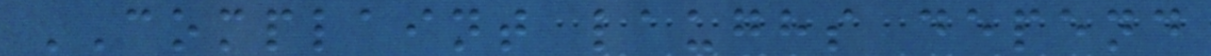COMPLAINT laughs depend
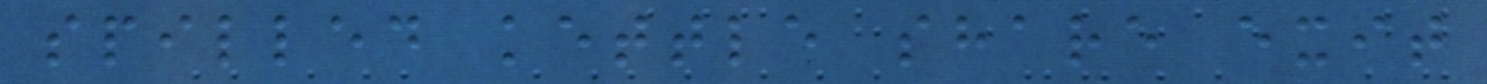spilled kettle share exit
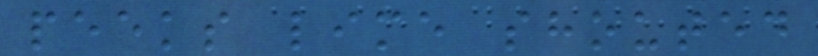peeks lime shouted
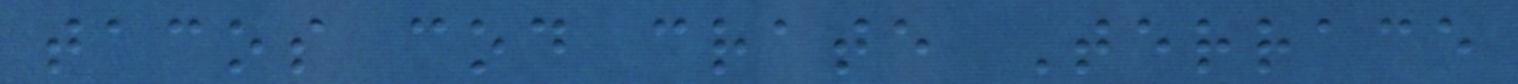tacos cod crate Terrace
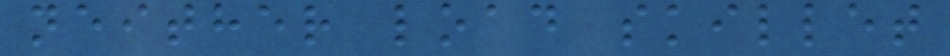neither load skillet
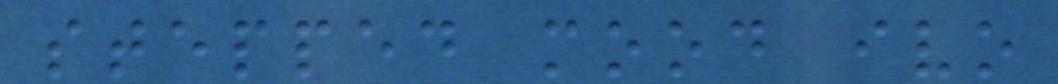stepped mood ivo
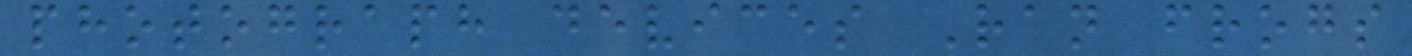photograph devices Ran frogs
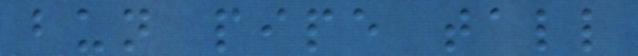bun pipe tall
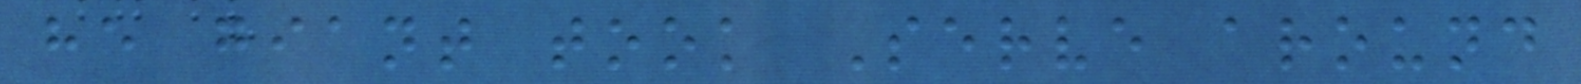he giant took Serve around
